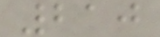210
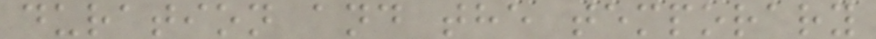duration and the temporary
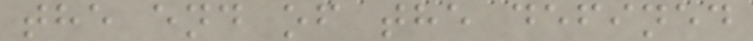the end of the defined
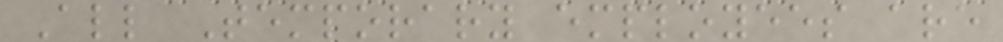All Temporary employees are
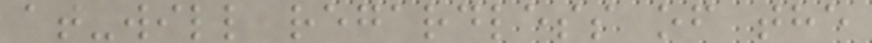at-will regardless of the
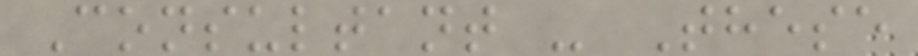Consultant - These
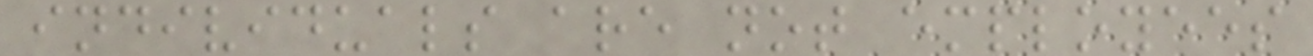individuals are not employees
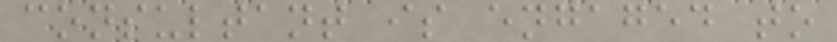consultant is engaged to
